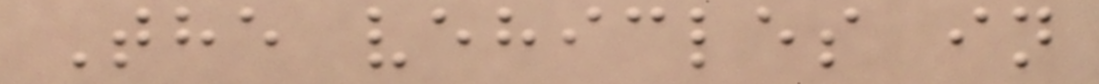The vehicles in
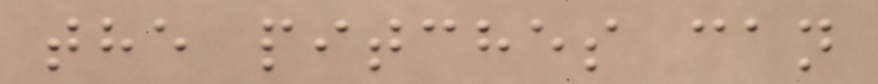the pitches can
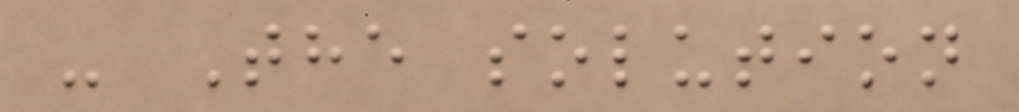- The solution
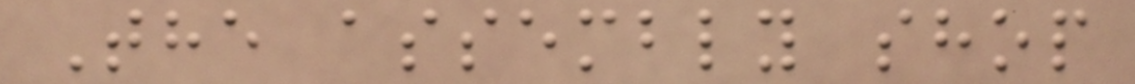The assembly shop
